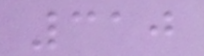310
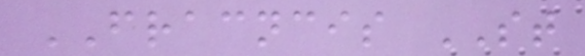FRACNCIS ST
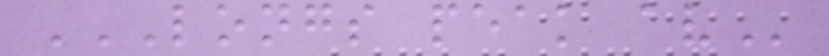LONGS PEAK AV
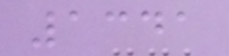1341
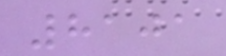8101
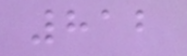812
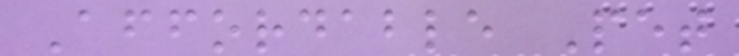Affordable Pet
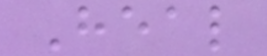Heal
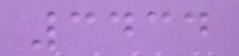3434
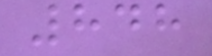848
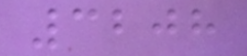3208
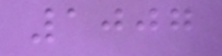1007
